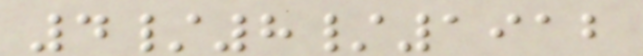4/8/1912
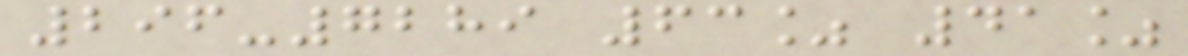296-7289 63% 41%
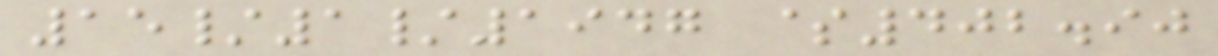15/1/1947 $402.90
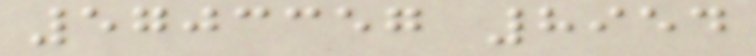5703357 8954
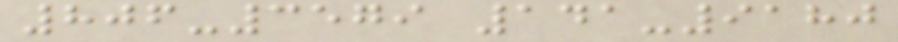806-3579 141-9180
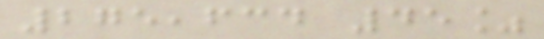275,634 45%
